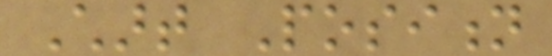Chart Position
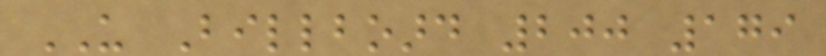US Billboard 200 179
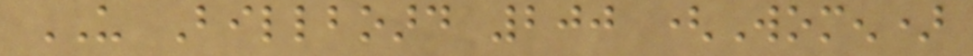US Billboard 200 (Women)
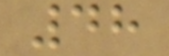48
